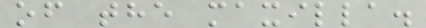of the maxilla.
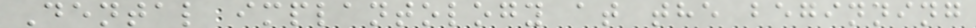Dental implantology at the beginning
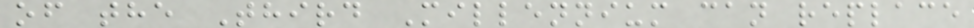of the Third Millennium can replace
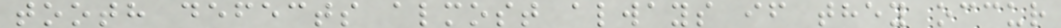tooth defects almost always if they occur
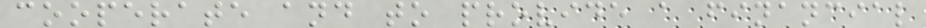cooperate and to provide a financial
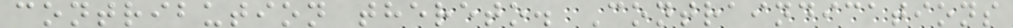contribution thereto. Contraindications
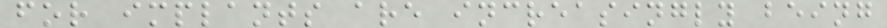for implants are increasingly being
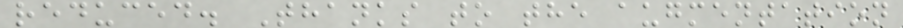reduced. Thanks to the augmentation
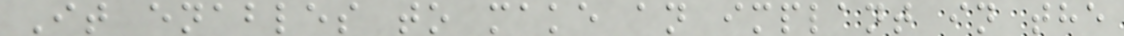It enables to make an implant in the
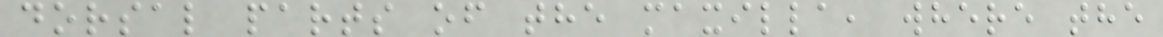dorsal parts of the maxilla, where the
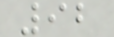92
